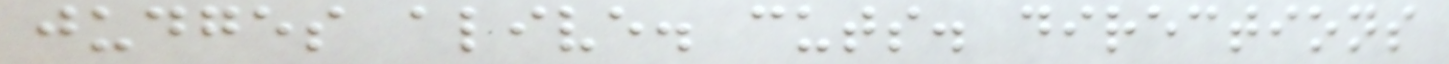judges alive. cuts. directions
